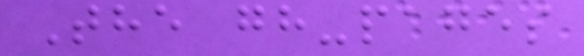The gh-pages
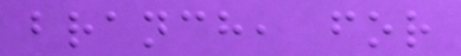branch, for
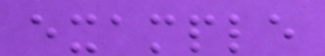example
